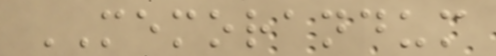MEMORANDUM
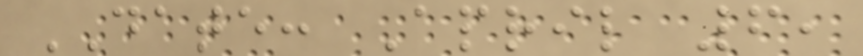DATE: April 6,
